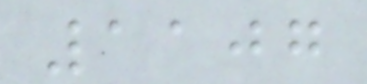1107
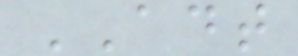ADT
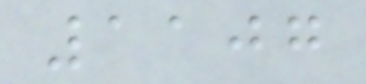1107
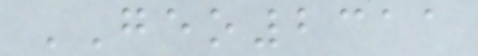GEO2311
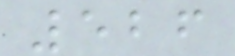526
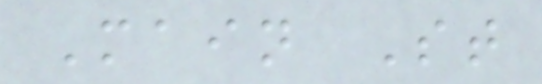Main St
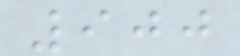900
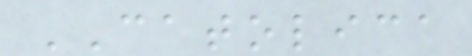CATOLICA
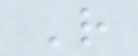R
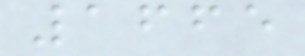1665
